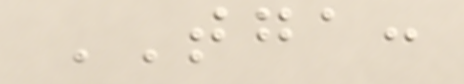TGA:
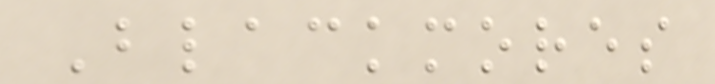Blackmores
